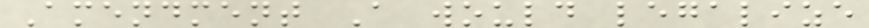Amendment A would legalize
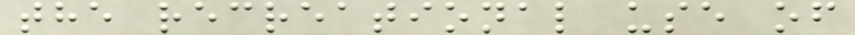the recreational use of
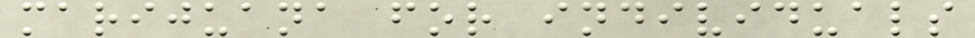marijuana for individuals
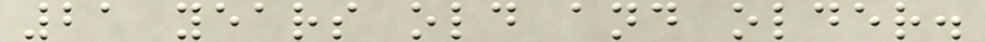21 years old and older.
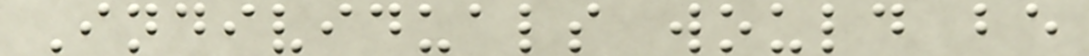Individuals would be
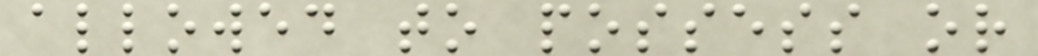allowed to possess or
